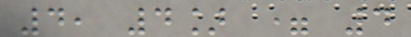4, 4] = 4
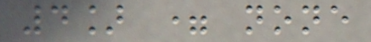4] = none
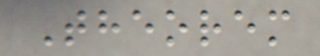Theorem
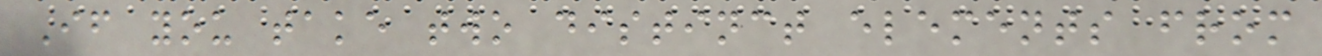If you take two distinct elements from
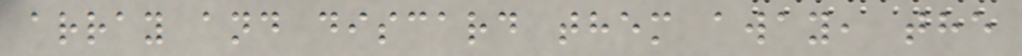array and discard them away, the
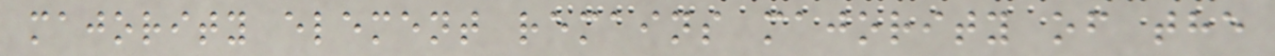majority element remains majority of the
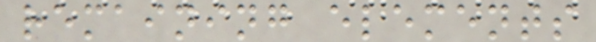remaining elements
